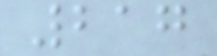217
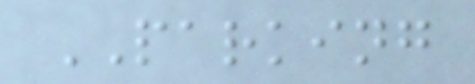PARKING
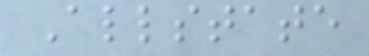Allstate
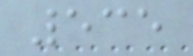535
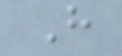H
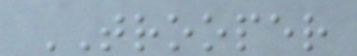TROOPER
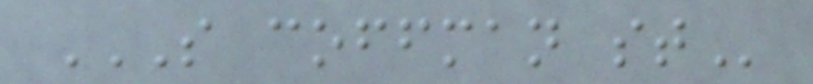S COFFMAN ST
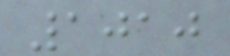1010
